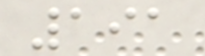191
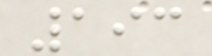193
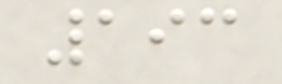193
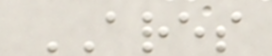ARES
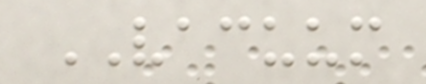VACUUM
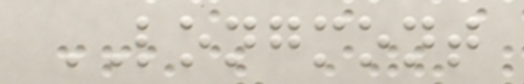LONGMONT
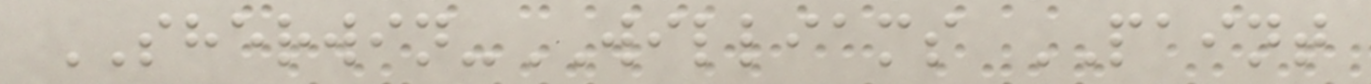SHERWIN-WILLIAMS PAINT
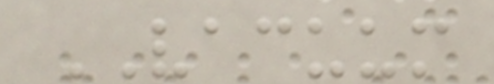VACUUM
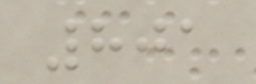801
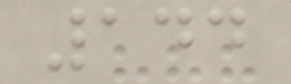144
